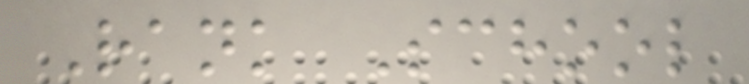Rank School
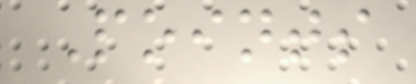Points
